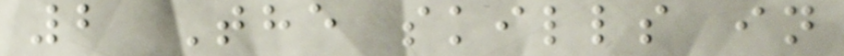2 The skills in
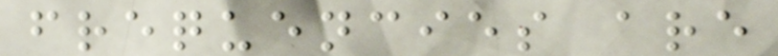frequencies are
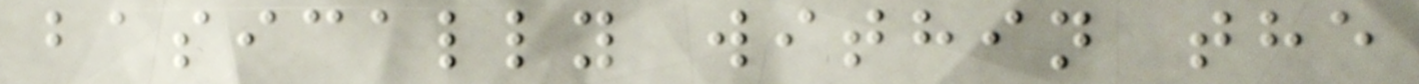basically within the
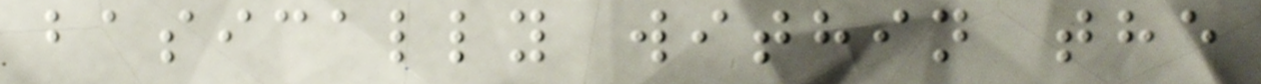basically within the
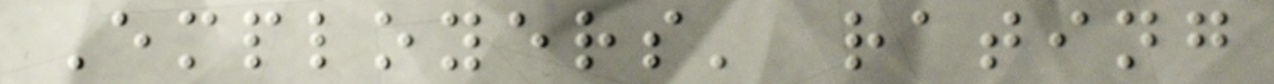Employers' rating
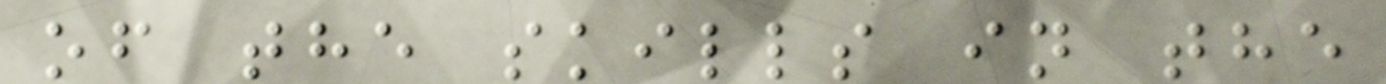of the skills in the
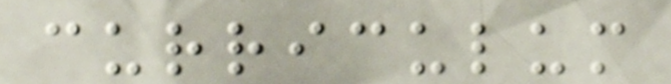curriculum
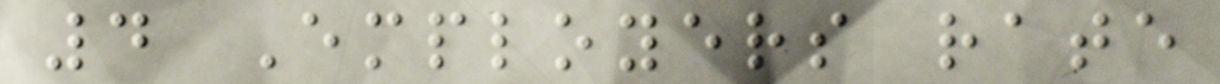4 Employers rate
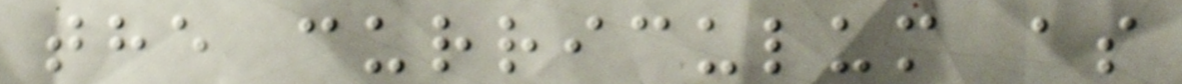the curriculum as
